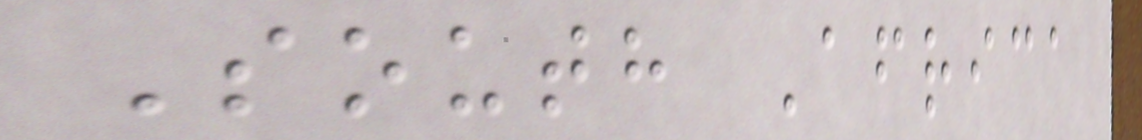South Africa
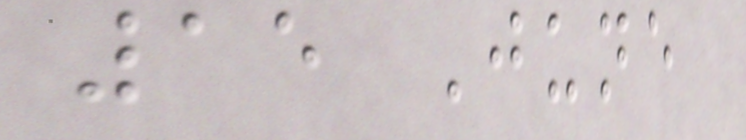15 June
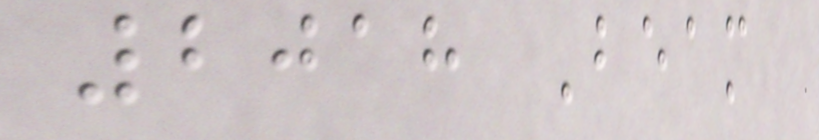2018 Beam
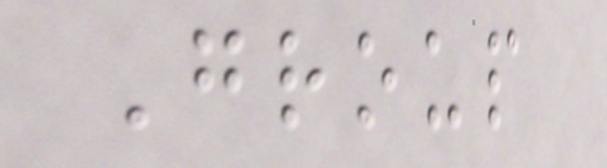Group
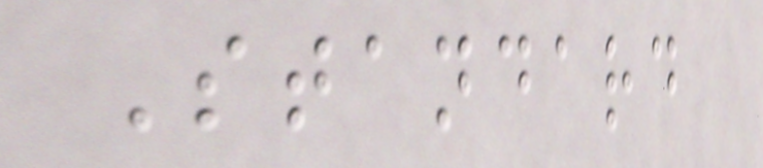Standard
